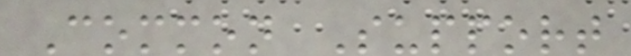Common Support
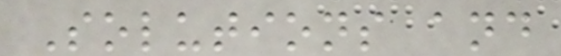Solutions and
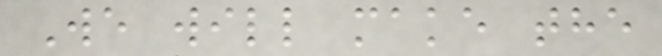We will make the
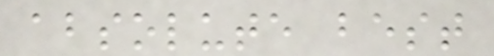absolute best
